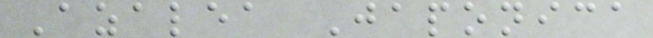Azalea Japonica
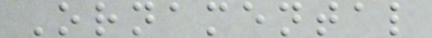Ornamental
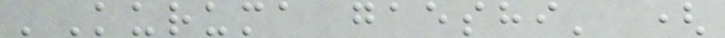'Kuruma gaeshi' (
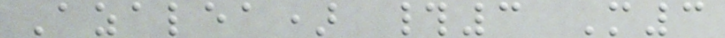Azalea) #3 M3
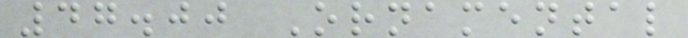47.00 Ornamental
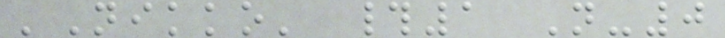'Nikko' #1 N-0
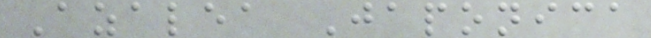Azalea Japonica
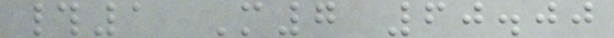#1 M7 60.00
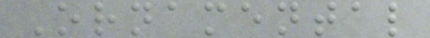Ornamental
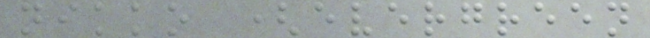nikko (evergreen
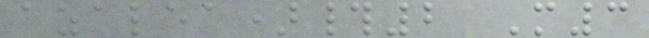azalea)#2 M3
